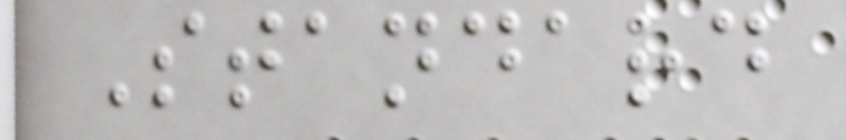Standard
